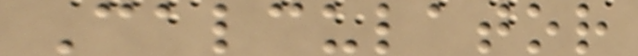Calculator
